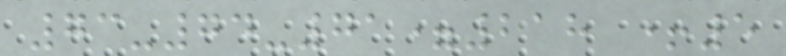73-74-71=218 +5
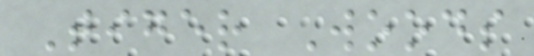Tiger Woods
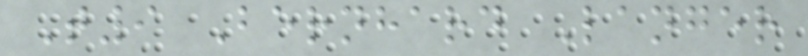T9 Bernhard Langer
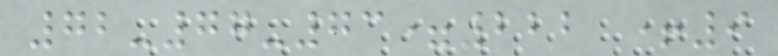72-77-73=222 +9
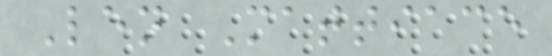Len Mattiace
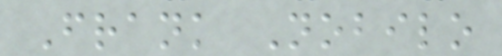Frank Nobilo
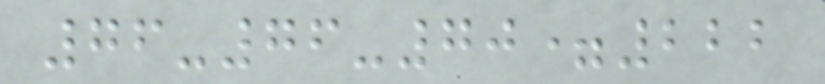76-76-70=222
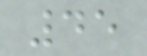45
